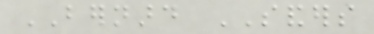BERNARD SANDERS
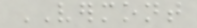VERMONT
